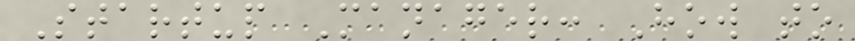Startup Manager: How to
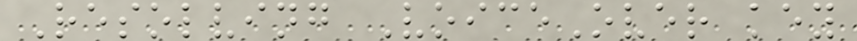Resolving VoiceOver key
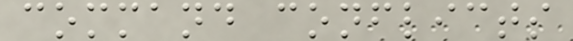command conflicts
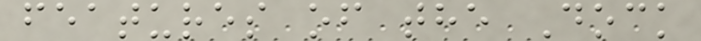features of the Dock
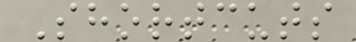Shortcuts
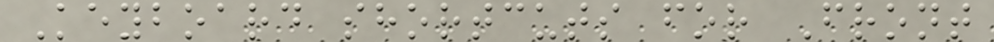Keyboard shortcuts for Front
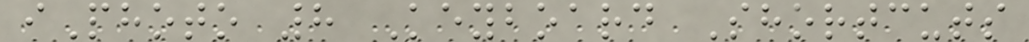iPhoto 8 Keyboard Shortcuts
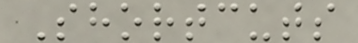Shortcuts
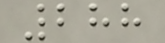288
